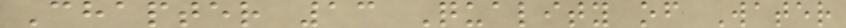Chapter 13 Quality of Water
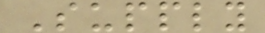Supply
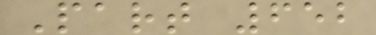Part 652
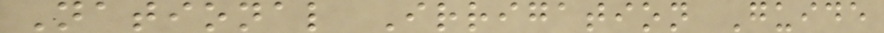National Irrigation Guide
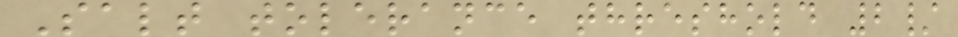Salt tolerance threshold 2/
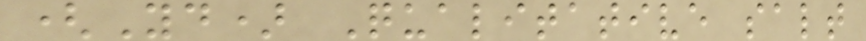(Yd) Qualitative salt
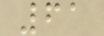61
